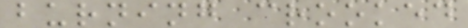burning crooked
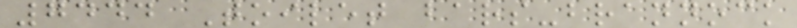7444 Toilet bars-brannock
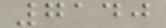7140
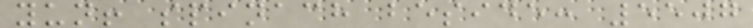yun! spinach beside: 5507
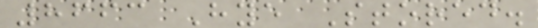8663 Hye Stored.
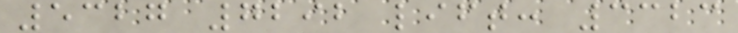5327 7292 lift: 3323
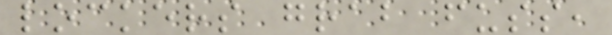lockers grab fuss,
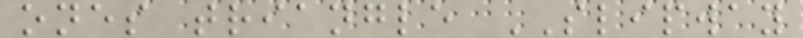ones triangle SLIPWAY
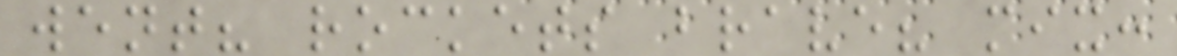went? rockets brave? mix:
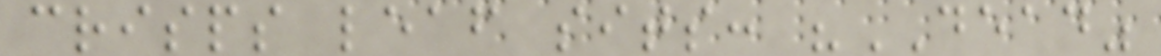crisps leaf sits: "DEAD"
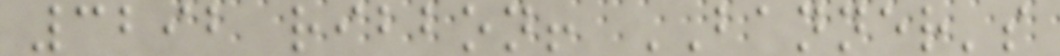3292 ribbon! BANNER's
